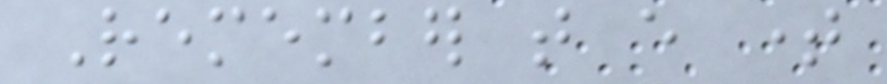Remember that every time
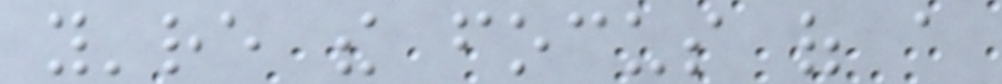you're the focus of a
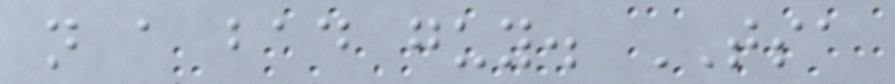not a bad guy. TSA
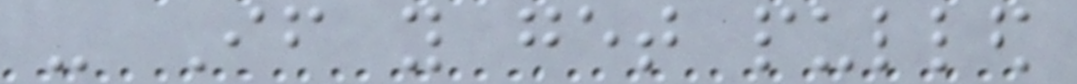- If you get pulled
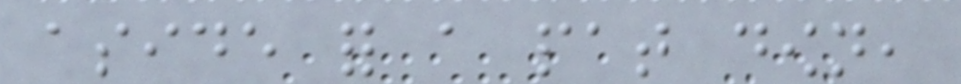aside for a pat down,
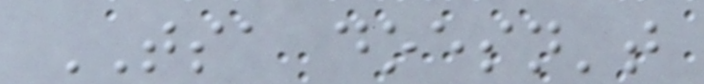TSA doesn't
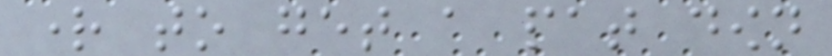right to get a pat down
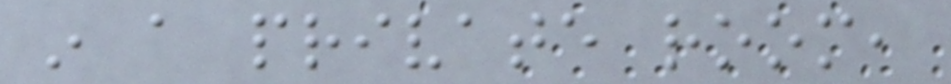in a private room,
